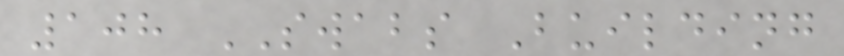108 SWABS Building
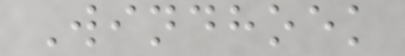Windhoek
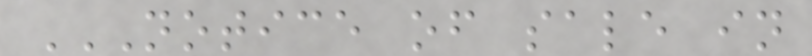NOTICE OF SALE IN
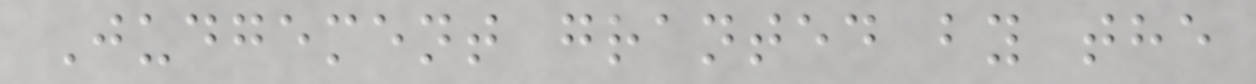Judgement granted by the
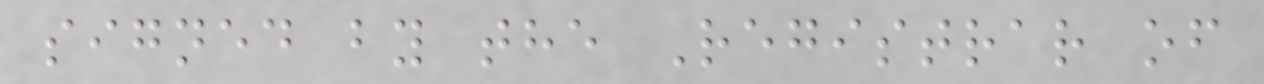signed by the Registrar of
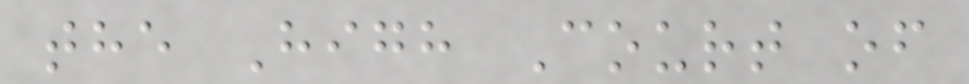the High Court of
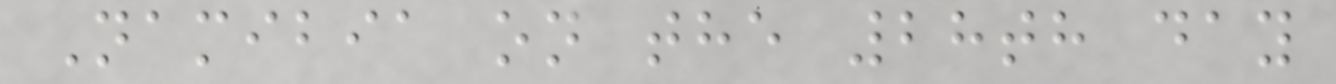Namibia on the 28th day
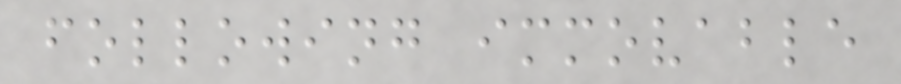following immovable
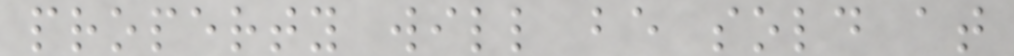property will be sold at
